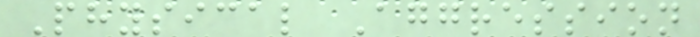Physical Aggression
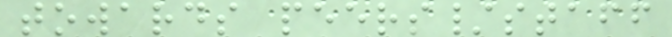towards peers/staff
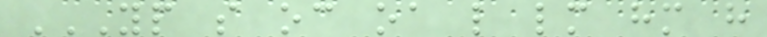YP S OC OA L LM HM H
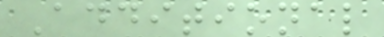Additional
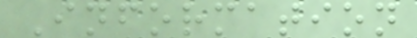Information
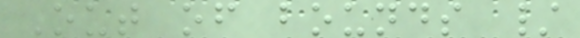Out of bounds /
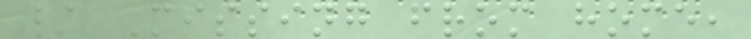/ Missing from home,
